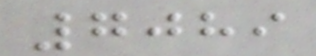7089
